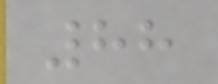88
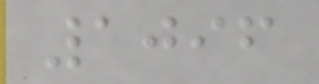1096
